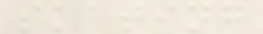skating
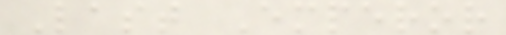Last Emperor
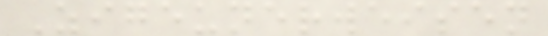Zigeunerweisen
